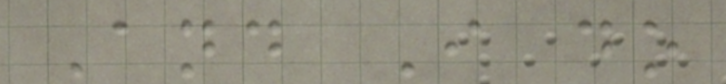And I do
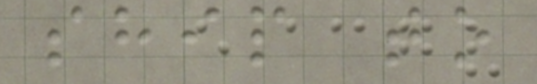ship to
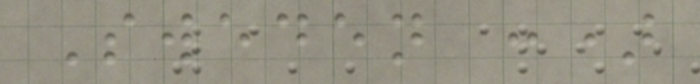Sweden :)
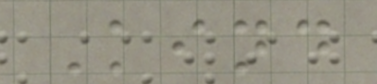Kind
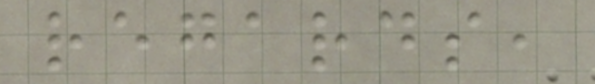regards,
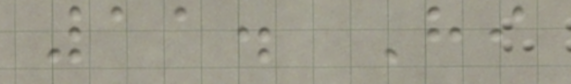11. Hi
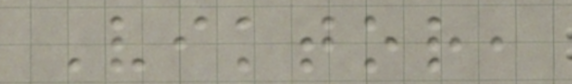Viktor,
